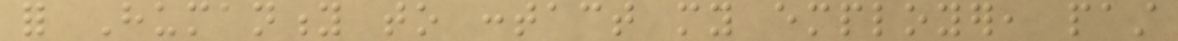for Humanity to contact my employer, past
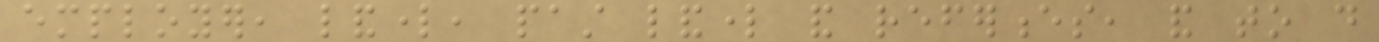employer, landlord, past landlord and references, and to do
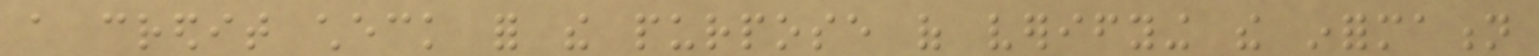a credit check for the purpose of verifying the information
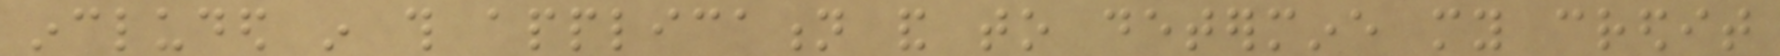included in this application and to determine my credit
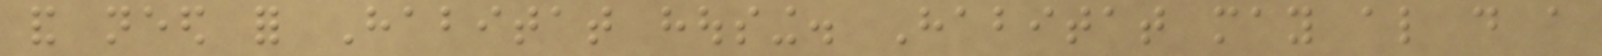and need for Habitat housing. Habitat may also do a
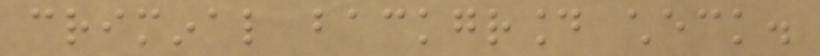criminal background check.
